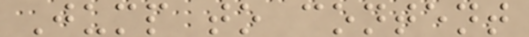Jump to content
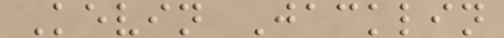Kevin Jacklin
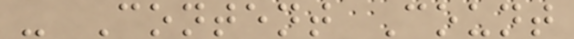- Content Count
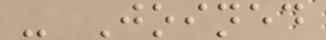- Joined
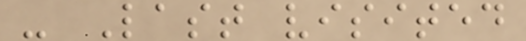- Last visited
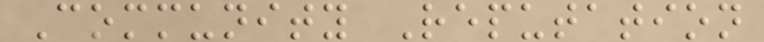Community Reputation
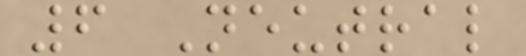6 Neutral
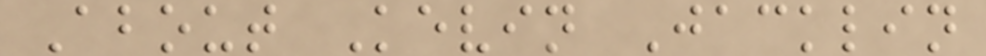About Kevin Jacklin
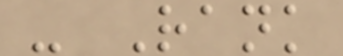- Rank
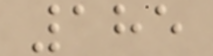185
